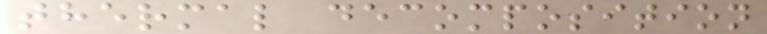thermal decomposition
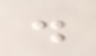.
